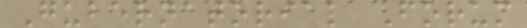Gubernatorial Forum
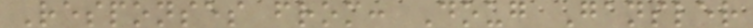Responses from: Doug Gansler
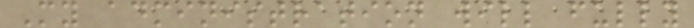My administration will fully
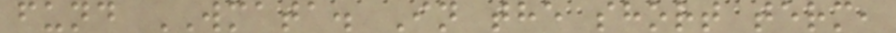fund WMATA. In the short term,
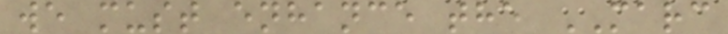we must enhance the MARC
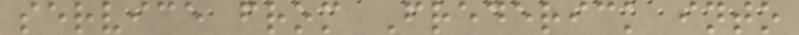service from Frederick into
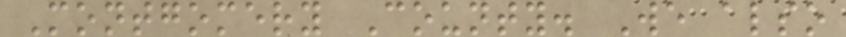Montgomery County. We also
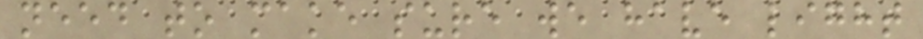need to make sure we have light
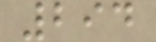294
